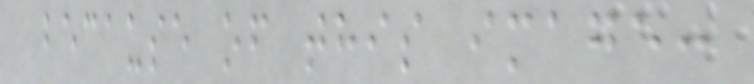because of this image:
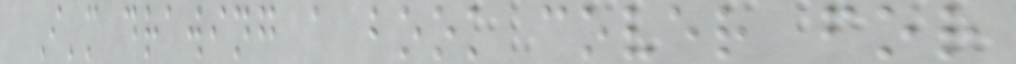I'm drawing a book cover for
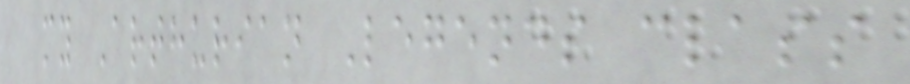my Arthurian Legends class
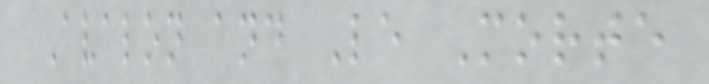Avalon and Le Morte
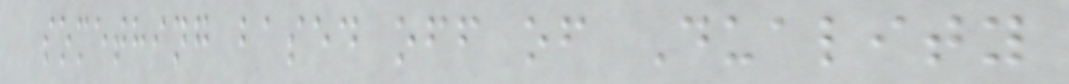something based off of Duality
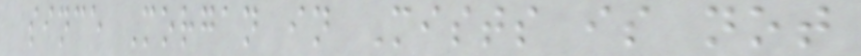since Morgan in Mists is not
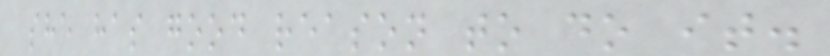she has good reason to do it.
